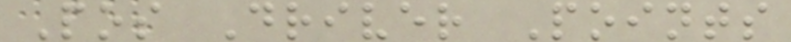Pos Driver Points
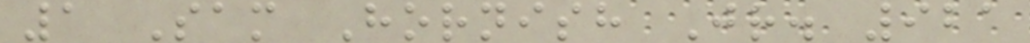1 Sam Hornish Jr. 921
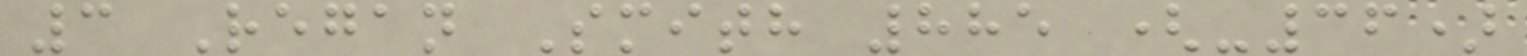3 Regan Smith 885 (-36)
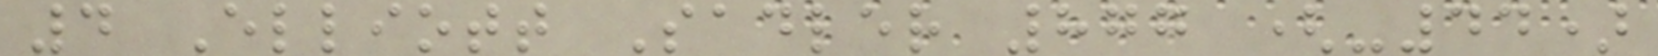4 Elliott Sadler 877 (-44)
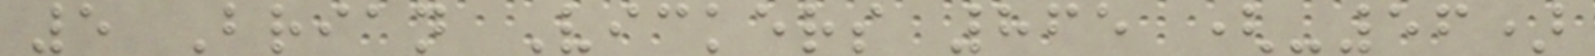5 Brian Vickers 865 (-56)
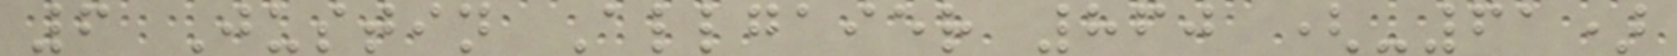6 Justin Allgaier 860 (-61)
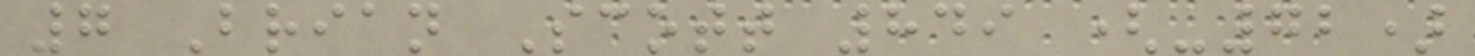7 Brian Scott 849 (-72)
